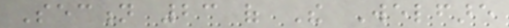Section 23 of The Welfare
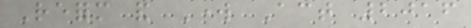Reform and Work Act 2016
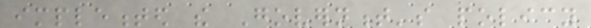implemented the Government's policy
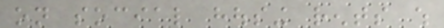on social housing rents which
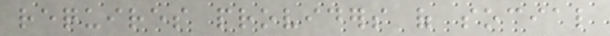requires providers of social
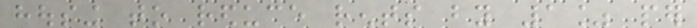housing to reduce rents by 1% per
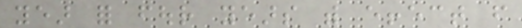year for four years with effect from
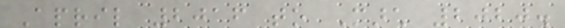April 2016 to March 2020.
